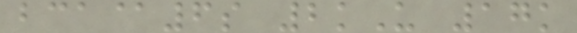bca@6s 2kU 17k
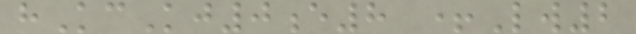hKcKj0e8 +Lw2
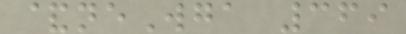&neWga 369
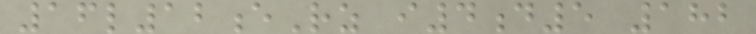16l12eRz i4d5 182
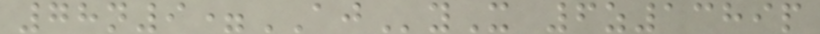78n9=AJyX 6z1389p
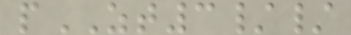pZT3//
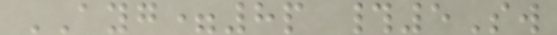AYG=8p #5Sw
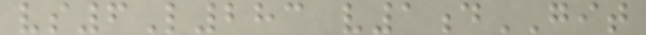vs6L283 v1dGIT
